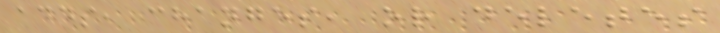adds, changes, or deletes
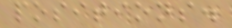positions.
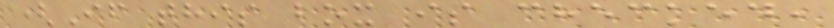(If this box is checked,
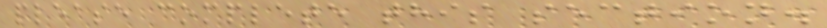please complete this section.
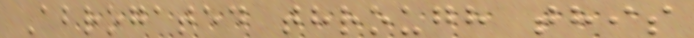Abrogated through this
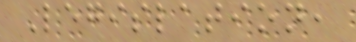Legislation,
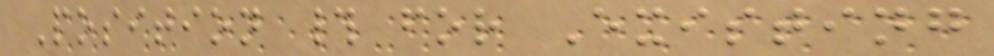Position # for Existing
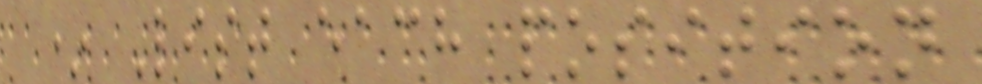* List each position
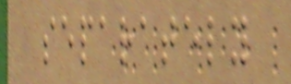separately
